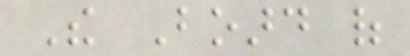The Board of
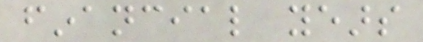financial years
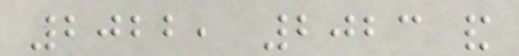2022, 2023 and
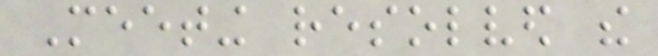Meeting resolved the
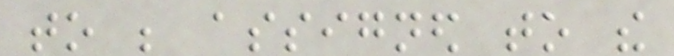to be assigned to the
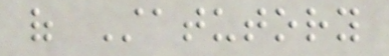of Statutory
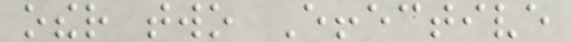other two Effective
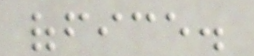office.
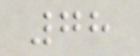78
